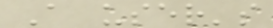A user's
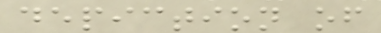depiction of
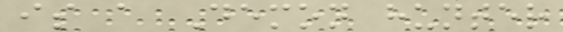is a Demon hunter
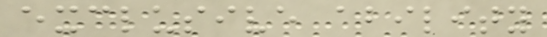exclusive ability
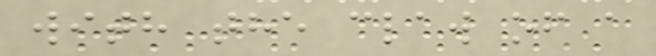with the claw of a
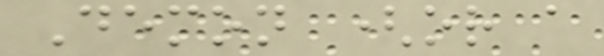Demon (or a
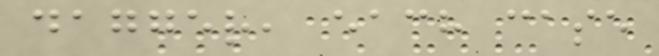dagger, each case
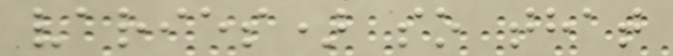varies) so that
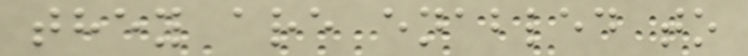they are enabled to
